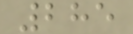285
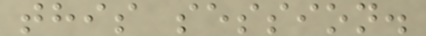this session.
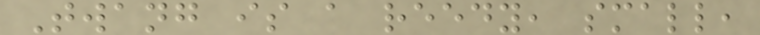Twang is a reedy, small,
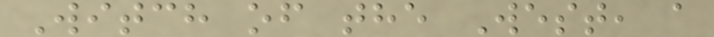Witch of the West, a
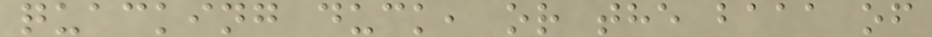quacking duck, or the baaa of
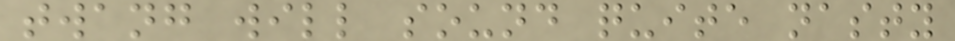twang will sound quite nasty
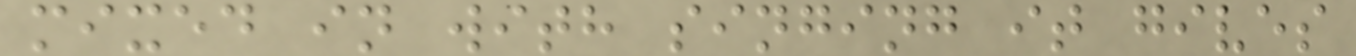mixed in with singing it gives
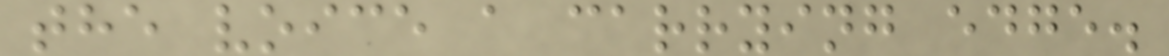the voice a carrying edge.
